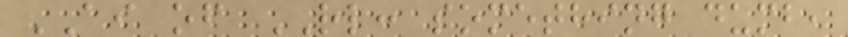AI of RL: something dumb,
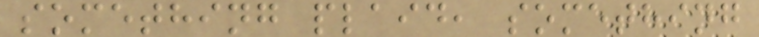something plaid, something
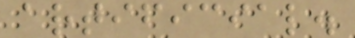artificial.
